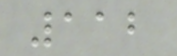112
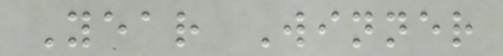Year Winner
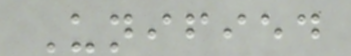Unified
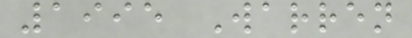1995 Warren
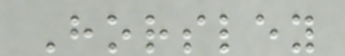Horsley
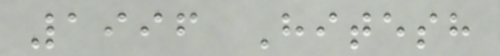1996 Hitesh
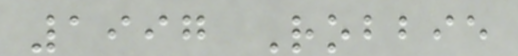1997 Robbie
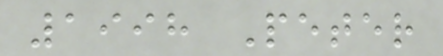1998 Peter
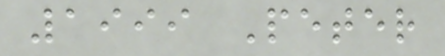1999 Peter
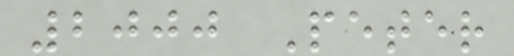2000 Peter
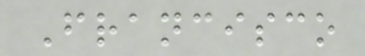Francisco
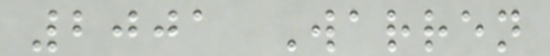2001 Warren
